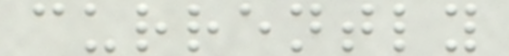currently
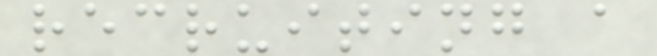recruiting a
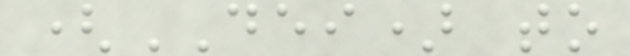(DEI) to
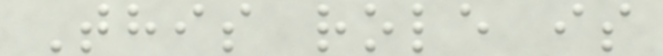This role is
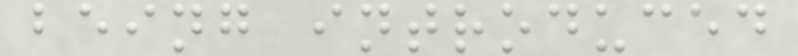being introduced
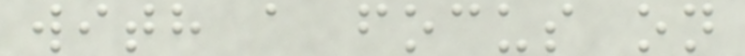with a focus on
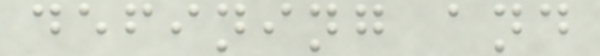defining and
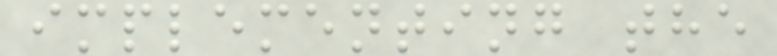implementing the
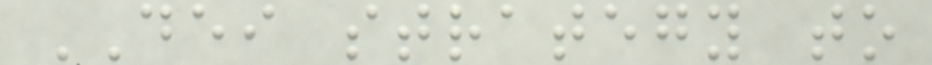DEI strategy to
